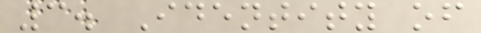3. Identity of
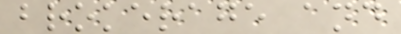brokerage and
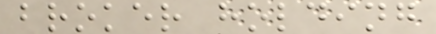broker holding
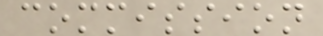commission
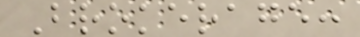Brokerage:
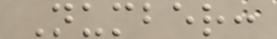Number:
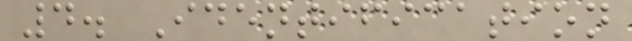4. Identification
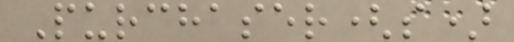Purchaser(s)
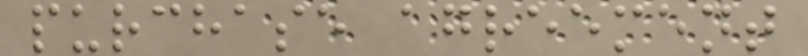purchase agreement
